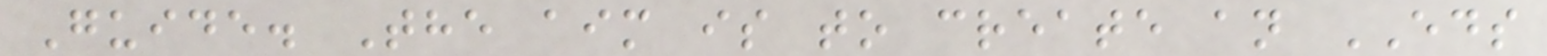Guide. The aim is to create an EDS
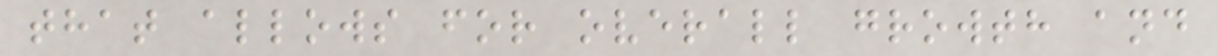that allows for overall growth and
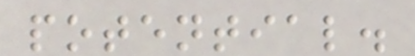potential.
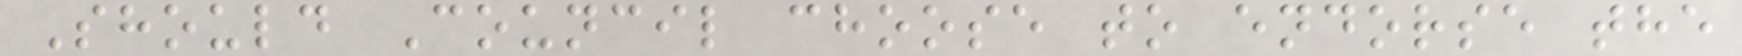Should Council choose to endorse the
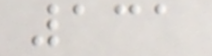131
